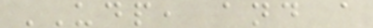UDP, and a
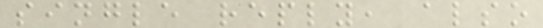single reply, also
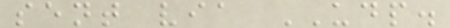sent via UDP.
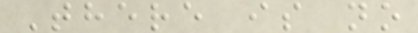There is no
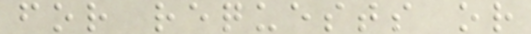for requests or
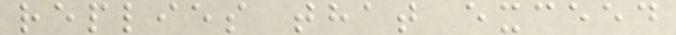replies that exceed
